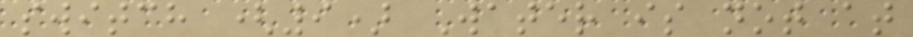switch (9) Water is not at
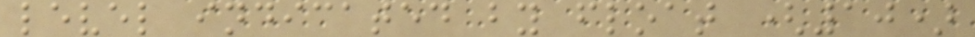level indicated by float (10)
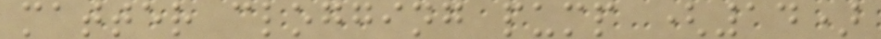matter clogging pump (14)
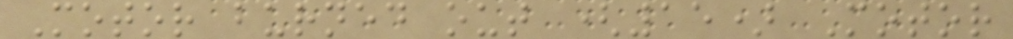Motor burned out (15) Motor
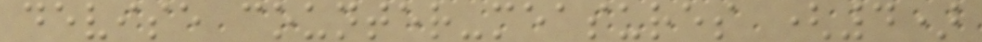devise counter-measures (4)
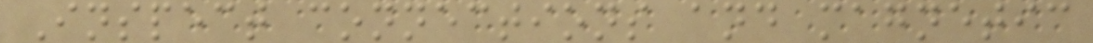Inspect connections and magnetic
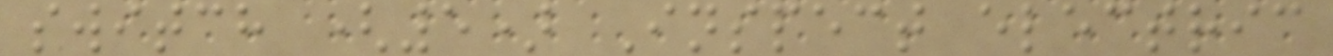switch (5) Inspect electric
